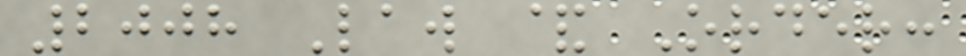2008 Law & Order:
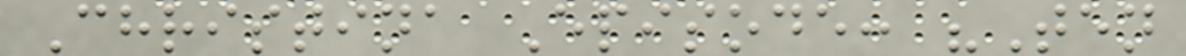Christina Episode: "Ten
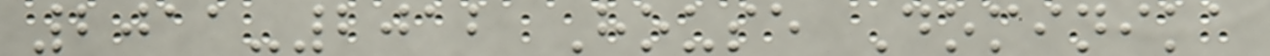2011-2012 House Dominika
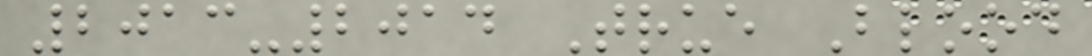2013-2014 True Blood
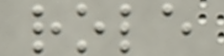role
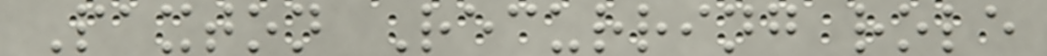Paxton Recurring role
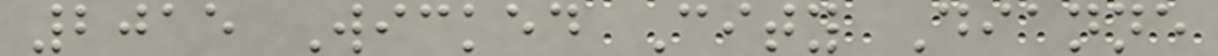2015 Wicked City Dianne
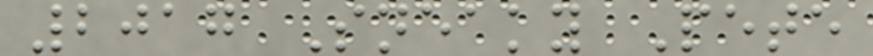2017 Sneaky Pete
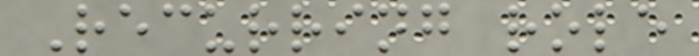Recurring role
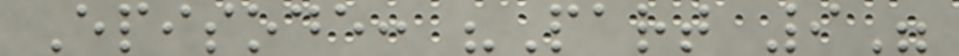Episode: "Part 9"
